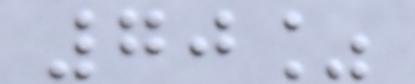70%
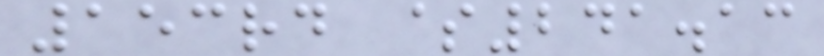153rd $241.13
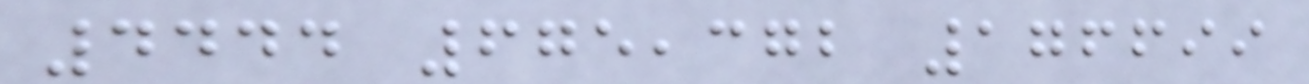4444 675,372 176699
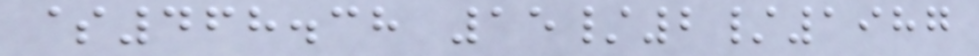$468.38 15/2/1987
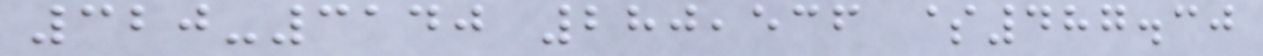320-3140 280,536 $487.30
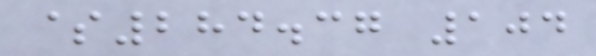$284.37 104
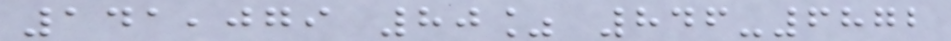141,079 80% 846-6872
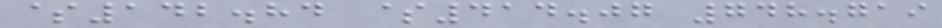$142.84 $414.07 748.719
